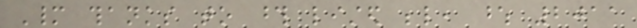Many thanks to those listed below, whose 2011
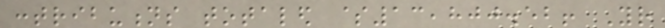contributions totaled $13,800.52! Your
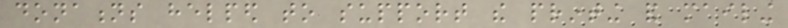donations helped to support the printing and mailing
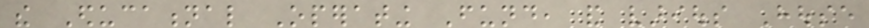the Educational Operating Fund, and various House
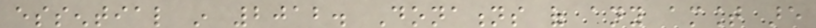essential in 2012. Donations of any amount are
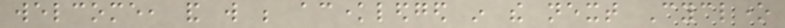welcome, and will be acknowledged in the next Cyclone
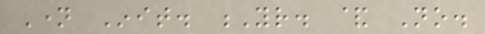Name Init. Yr. & No.
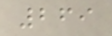269
